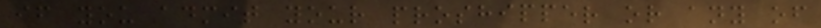if you admit your proshipper or any of
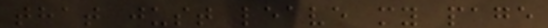that just leave my page
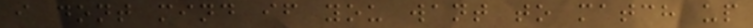i dont mind if you want to match up
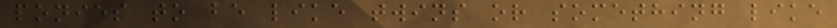ponies to be like twins or something like
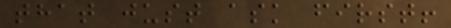that just ask first!
